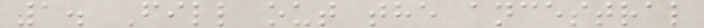1. Fill out the ancestral
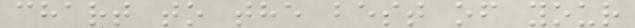chart to the best of your
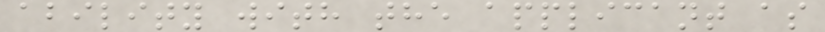ability with the applicant as
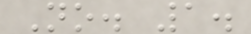No. 1.
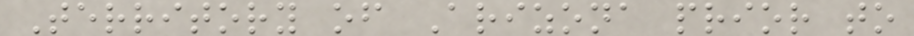Territory of Arizona prior to
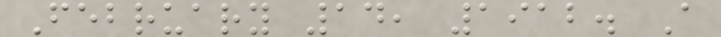February 14, 1912. A
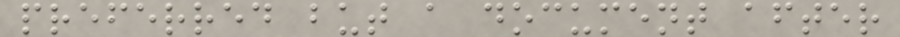preferred but a document after
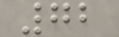72
